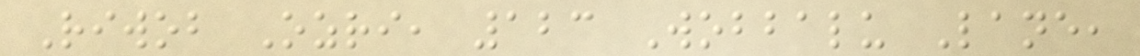Riwob Ozri, 123 Wobbalu Lane,
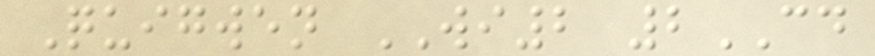Quigwen WI2 2CD
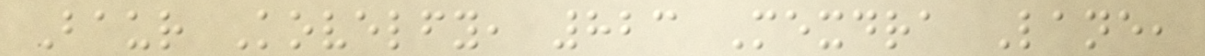Baur Kovelfy, 823 Mexdra Lane,
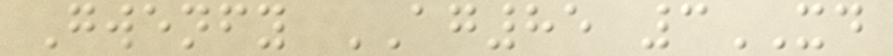Gwenfy AG85 3XD
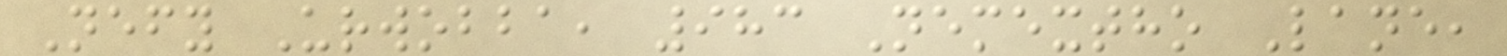Nefy Urwobba, 983 Nemextho Lane,
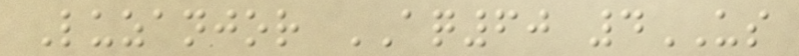Luzanjor AQ60 4US
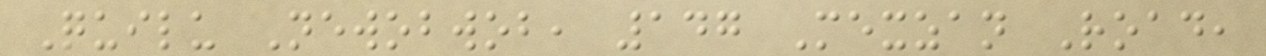Quilu Newobwob, 147 Mexzan Road,
